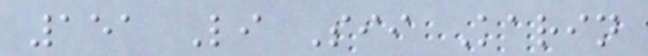151 Li Sii Karin
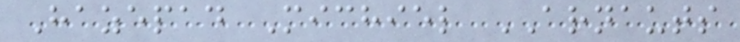Hazepad Michiel ARNAUTS
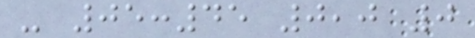- 05:45 0,0 0
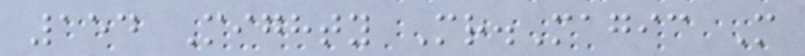154 Mighty Mr.Magic M
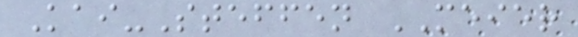Kai-Steffen MEIER
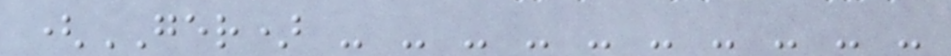(GER) - - - - - - - - - -
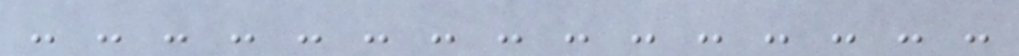- - - - - - - - - - - - - - -
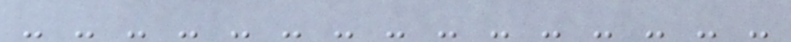- - - - - - - - - - - - - - -
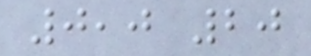0,0 20
